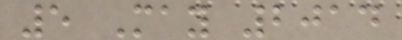5 May 2014
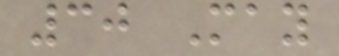30 May
